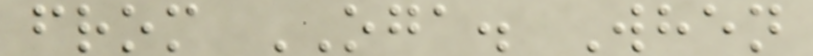from OGA. When
